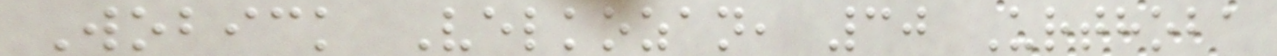Wobick Velkozan, 30 Urthoba
